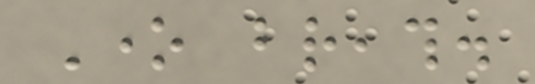One breath.
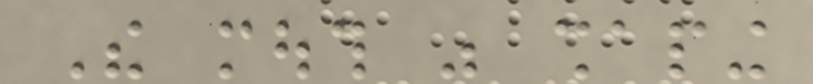The mouth was shaping
